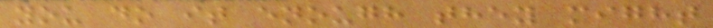you do it enough they might
